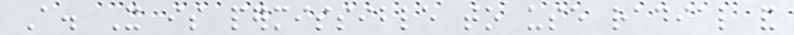A. It is permissible to use radial and
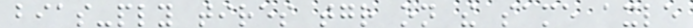bias-ply tires together on the same axle
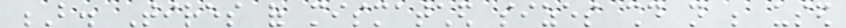B. Tires of mismatched sizes should not be used
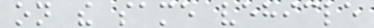on the same vehicle
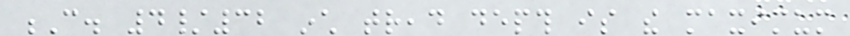C. 4/32 inch tread depth is the maximum
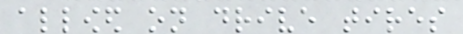allowed on drive tires
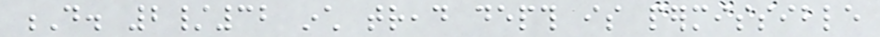D. 2/32 inch tread depth is permissible
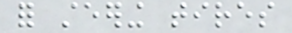for steering tires
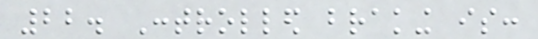22. Controlled braking is:
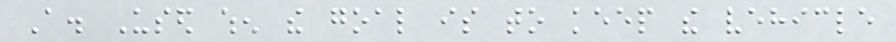A. Used when the goal is to keep the vehicle
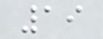19
